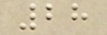28
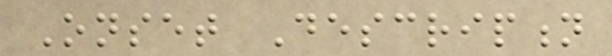Onset Description
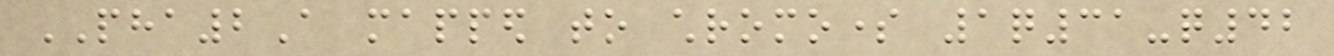PHA2A mapped to chromosome 1q31-q42
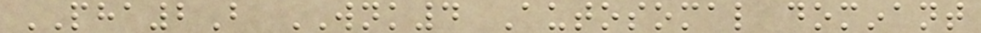PHA2B WNK4 Autosomal dominant
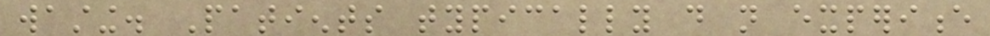wasting. Patients typically do not experience
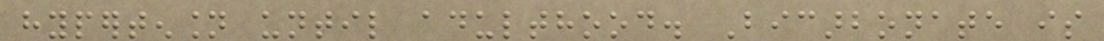hypertension until adulthood. Bicarbonate is
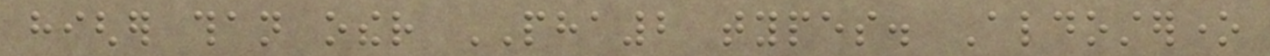higher than other PHA2 types. Aldosterone
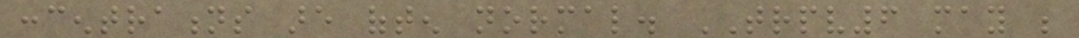concentrations are often normal. TRPV6 may be
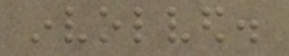involved.
